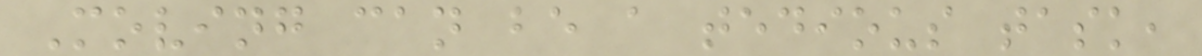Moving can be a tedious task,
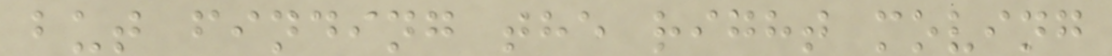but finding the right moving
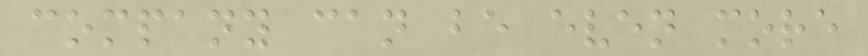company can be even more
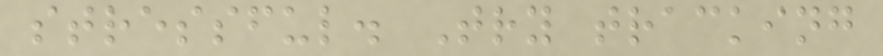stressful. Try tracking
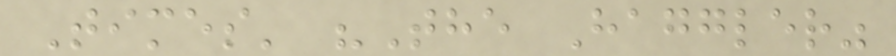Times' "The Haggler"
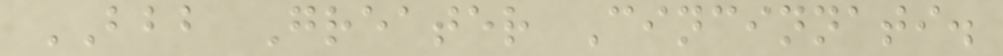BBB Greater Cincinnati.
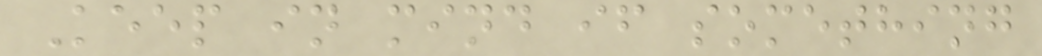Keep in mind if something
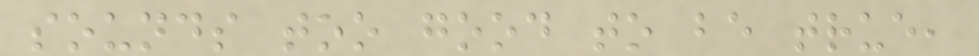sounds too good to be true,
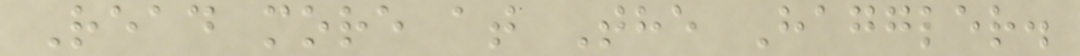Read more at The Haggler.
